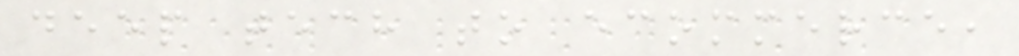deep tech to ecommerce,
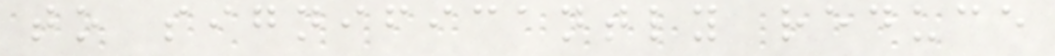to significantly reduce
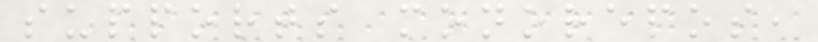supports monorepos,
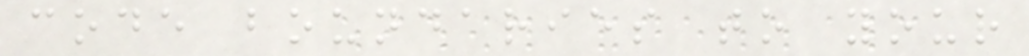code boundaries to your
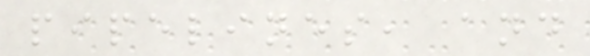pipelines, and
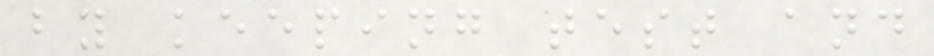by keeping test and
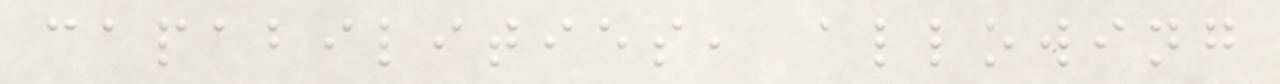capabilities, allowing
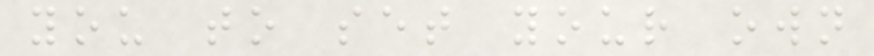you to set your own
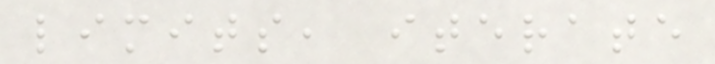limits, iterate
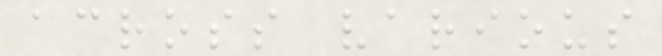across various
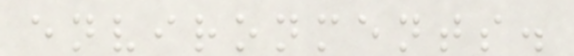environments.
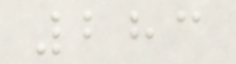283
